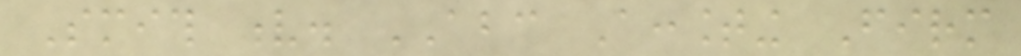Smith v. ABC Accounting Firm
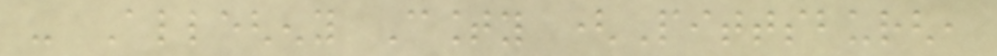- Allegheny County (Pittsburgh,
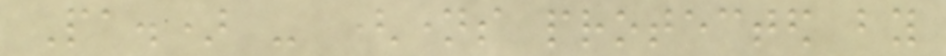Pa.) - (names protected by
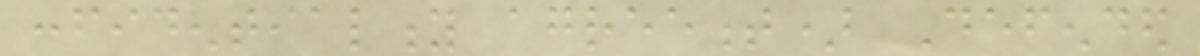confidentiality agreement) Defended
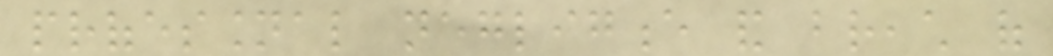professional negligence and breach of
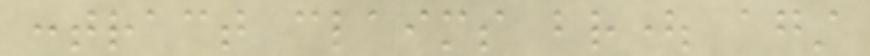contract claims brought against
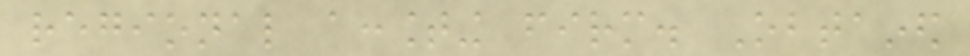regional accounting firm. Obtained
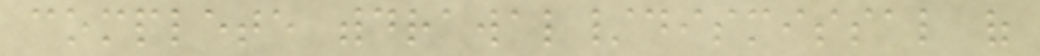complete withdrawal/dismissal of
